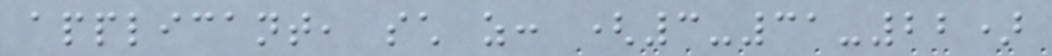applicant, such as: (3-31-22)
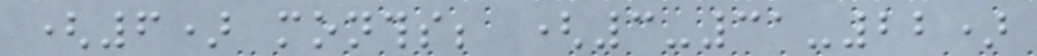(6) months; (3-31-22)
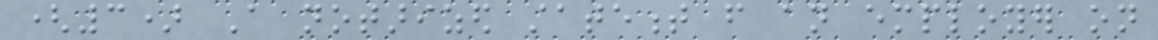(3) A notarized statement from an employer on
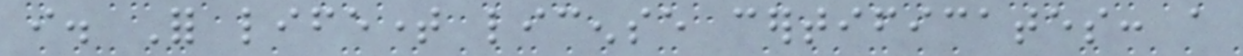i. For lifetime license certificates: a
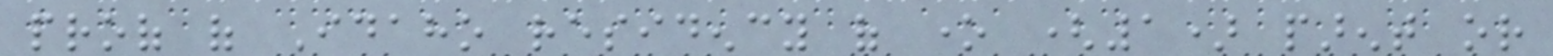proof of Idaho residency of one (1) parent or
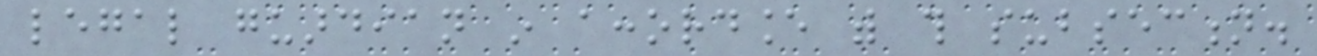legal guardian in accordance with this subsection.
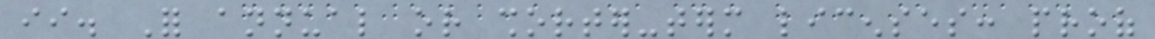ii. For annual or shorter-term licenses: proof
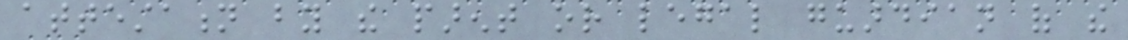attestation by the parent or legal guardian of the
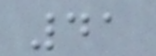41
